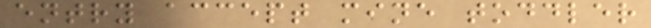entry accept mine toddler
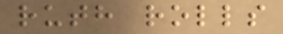ruth rolls
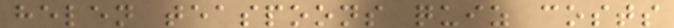helen teaspoons quiz costs
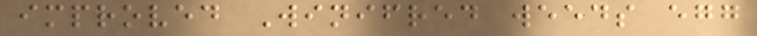improved Winifred weeds egg
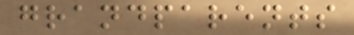grandparents
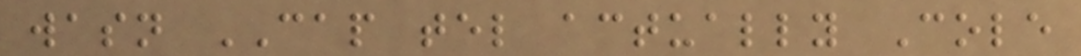wasn CAP tel actually Cole
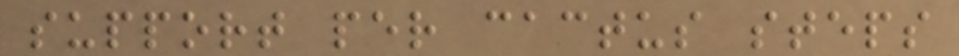support per cactus steps
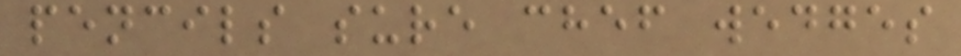pencils sure chef wedges
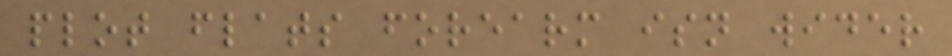plot flats forearm isn wider
